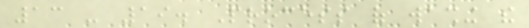13 - 19. Process of washing the
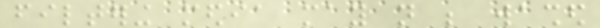filtering media may not be washed
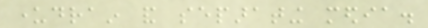underdrain and separating media.
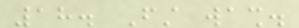18. First wash.
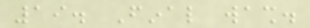19. Final wash.
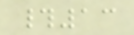#13
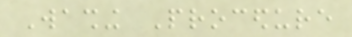Washing Procedure
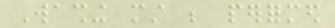Washing must be performed
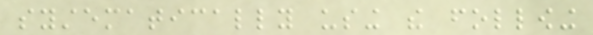systematically using the following
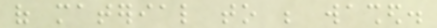of material to be washed.
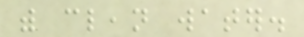with clean water.
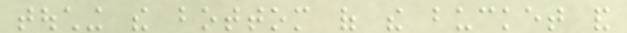touching the bottom of the bucket and
